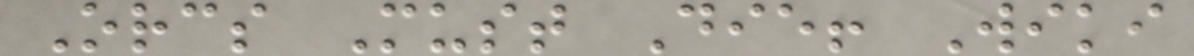Orcs Must Die! Wiki
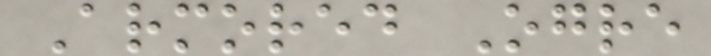Armored Ogre
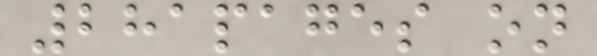281pages on
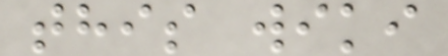this wiki
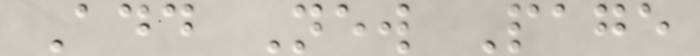Add New Page
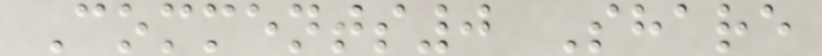Comments0 Share
